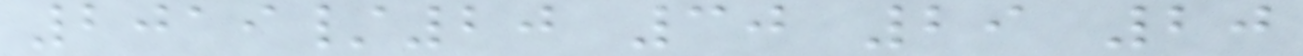2019/20 30 29 20
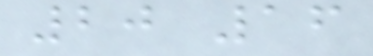20 16
